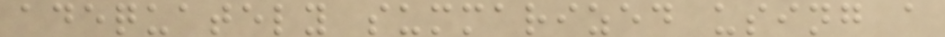adequately summarized using a
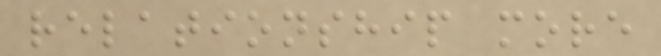relationship more
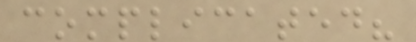complicated?
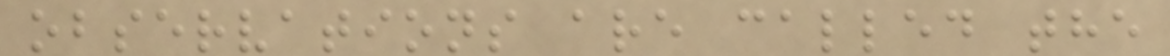observations are called the
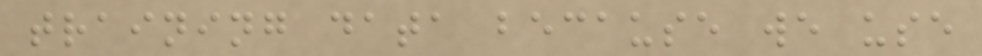training data because we use
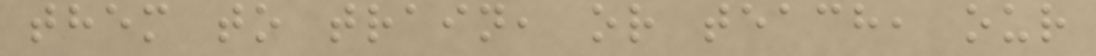them to train, or teach, our
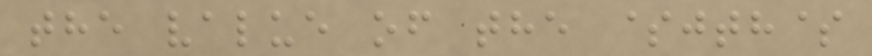the value of the $jth$
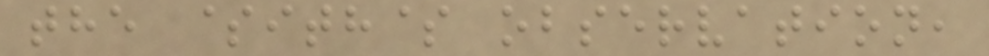the $ith$ observation,
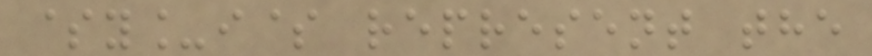$y_i$ represent the
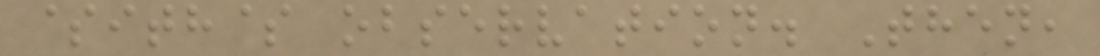$ith$ observation. Then,
